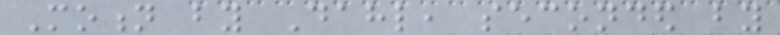Motion by Dahl, seconded by
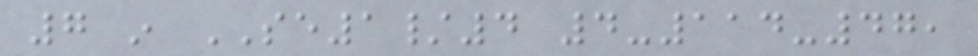7 in SE1/4 4-114-47,
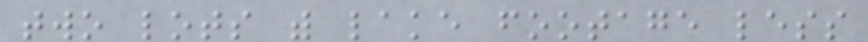two lots with lake footage less
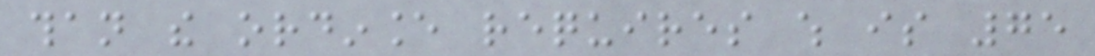than the ordinance requires which is 75
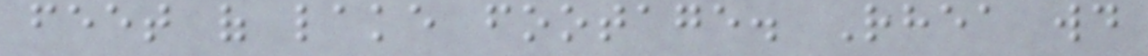feet of lake footage. Rhea would
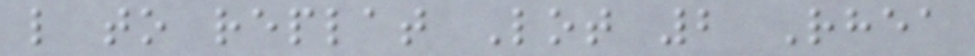like to replat Lot 2 Rhea
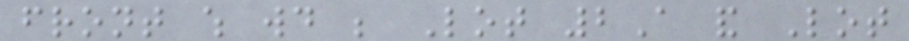front which would be Lot 2A and Lot
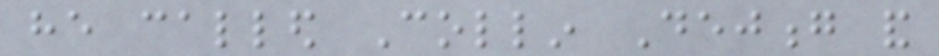he called Collin Dejong and
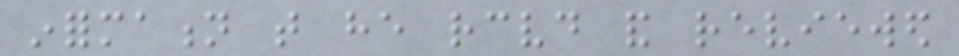information that he received and reviewed
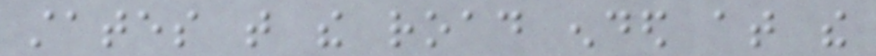states that the road ended at the
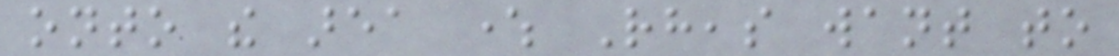onto the area where Rheas want to
